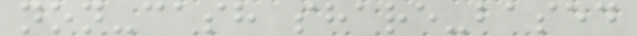non-cash share-based
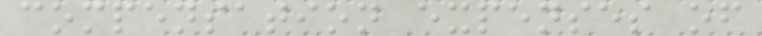compensation expenses of
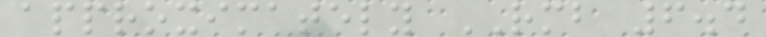approximately RMB 6.4
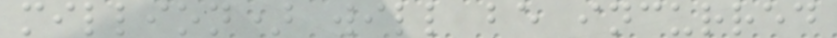million) will be incurred
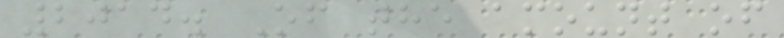2014. Of the amount of
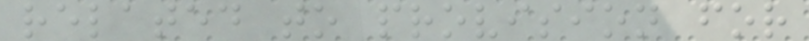related to provision for
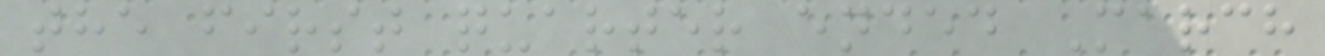the first quarter ended March
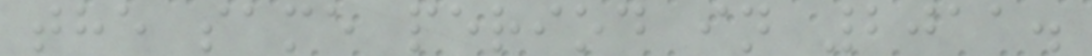the same period in 2011.
